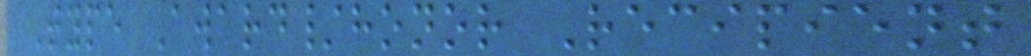Type Award/honor Recipient
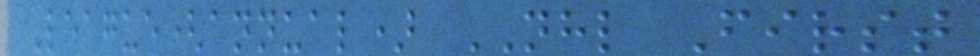League(annual) NHL First
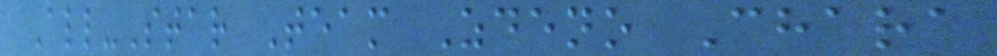All-Star Team Zdeno Chara
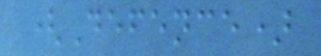(Defence)
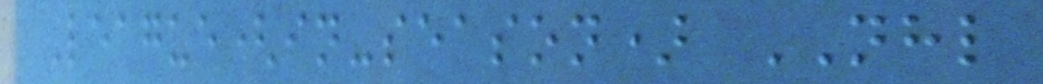League(in-season) NHL
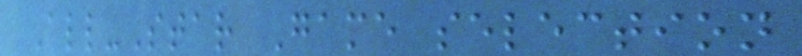All-Star Game selection
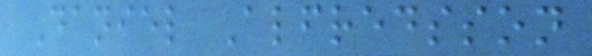Daniel Alfredsson
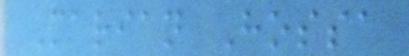Marian Hossa
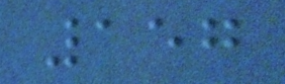157
